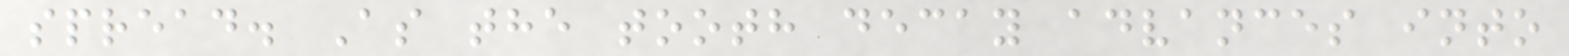spread. As the tooth decay advances into
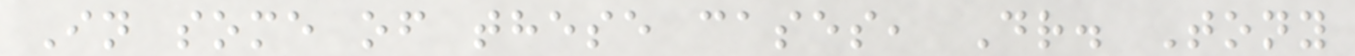In some of these cases, Dr. Tony
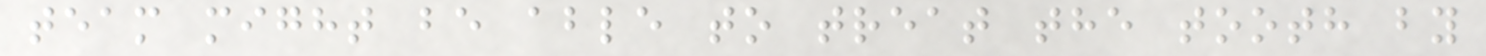team might be able to treat the tooth by
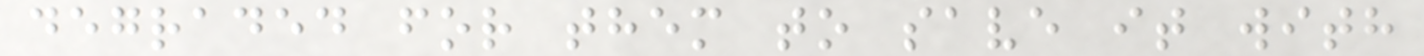degraded for them to save it with
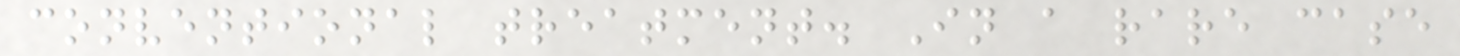conventional treatment. In a rare case
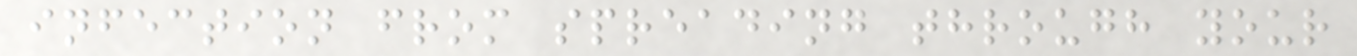infection from spreading through your
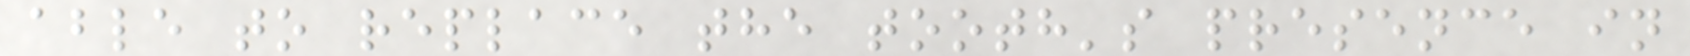able to replace the tooth's presence in
